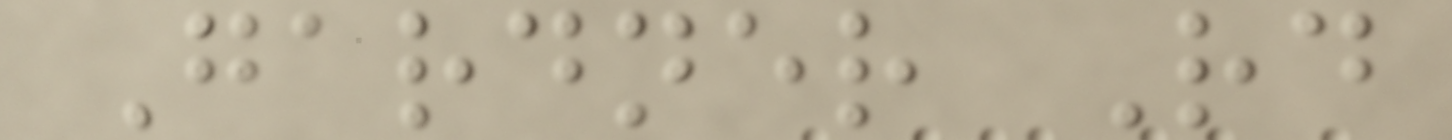Gardner Rd
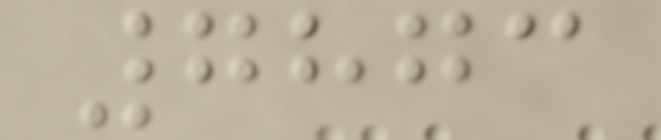7873
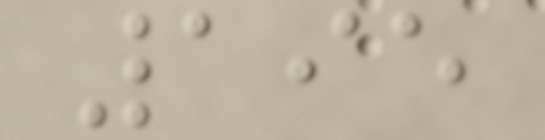195
